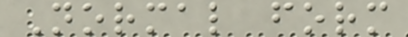Normal form
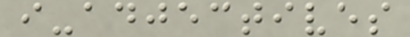i-adjectives
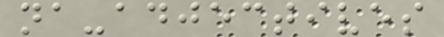na-adjectives
